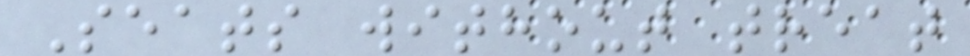Seats without treat
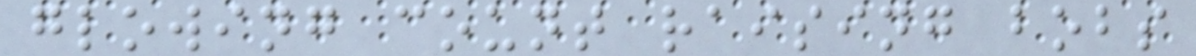glowing count raising bobs
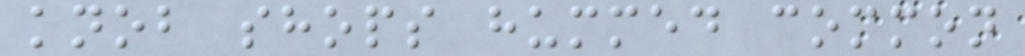knob shops hummed common
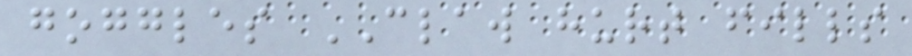goggles CLAW hurt fills
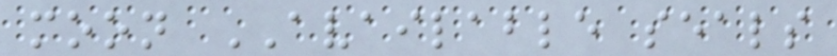moon AVAILABLE seals
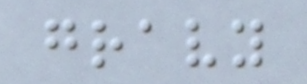gravy
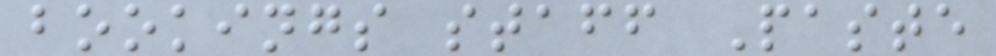bookings staff Paste
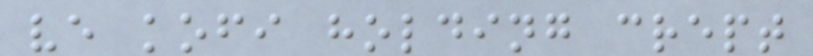ve kofi holding crept
